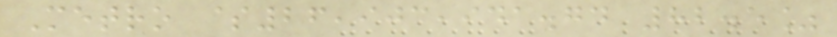Metro $26,903,941.74 82.5%
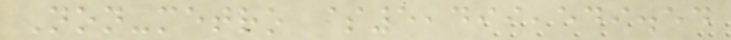Non-metro $5,499,549.54
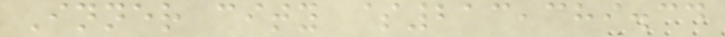Inner city $213,389.34
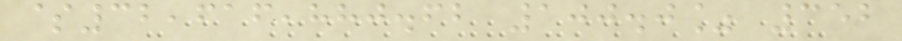$32,616,880.62 100.0% 352
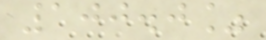100.0%
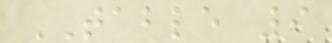TABLE 9
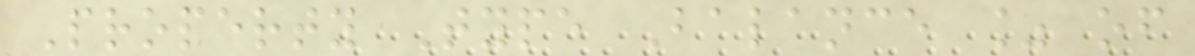Property Type Balance % of
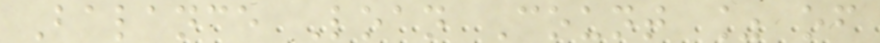Balance Loan Count % of
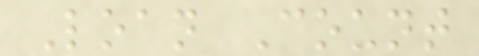Loan Count
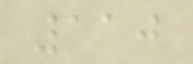110
